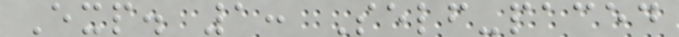Exp. 1: Self-paced
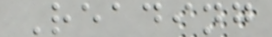Reading
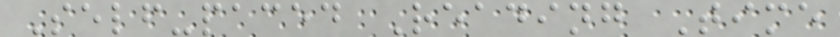Self-paced Reading Time
